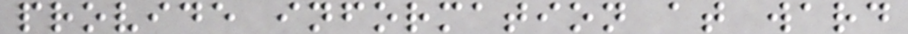provide information at ward
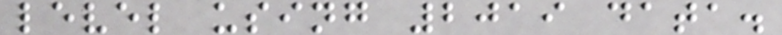level using 2019 data.
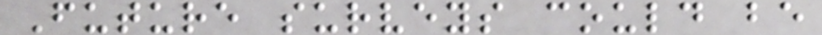Future surveys could be
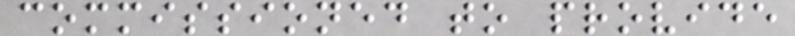commissioned to provide
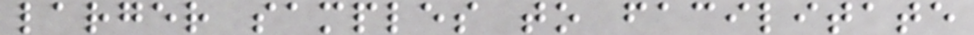larger samples to facilitate
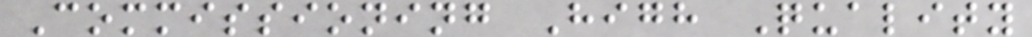Commissioning High Quality
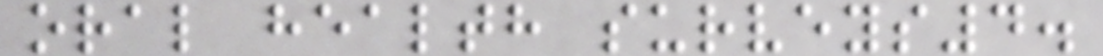oral health surveys4.
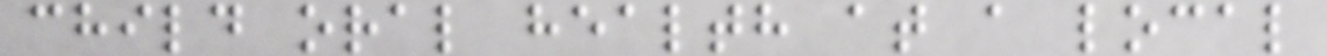child oral health at a local
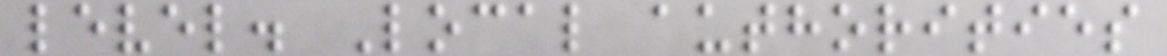level. Local authorities
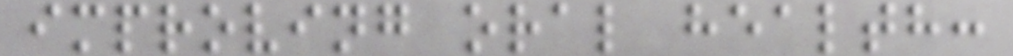improving oral health:
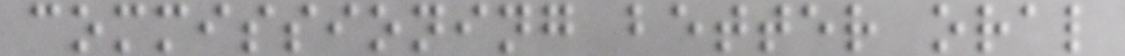commissioning better oral
